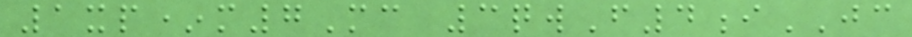1xp*m7Mc 3qwF4iJC
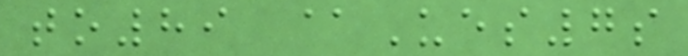to89 @Ues7s
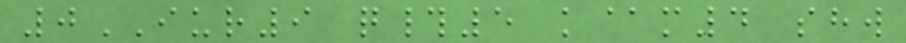0IUR9 q#5 k@m4 shw
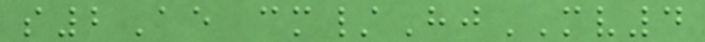s2Ae cm/HjMV4
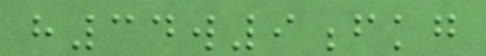h34w9fkg
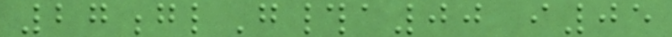27glG#a00 i05
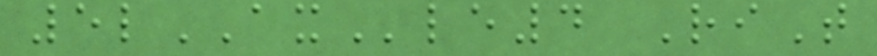5lAXle4 RiT
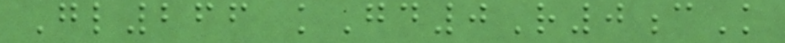Gl266 kGd0R0cK
